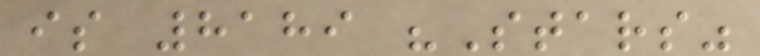is 8189 "Stars"
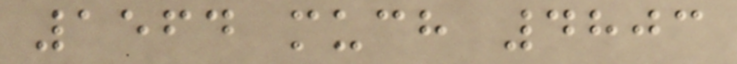1564 much 4803
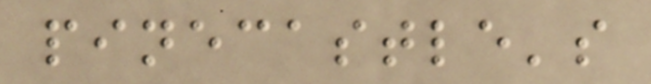pinecastle's
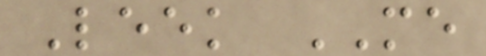Leek ME
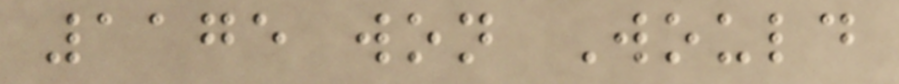1175 won Would
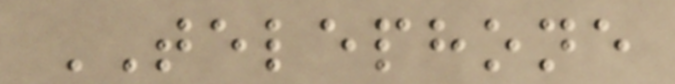TELEPHONE
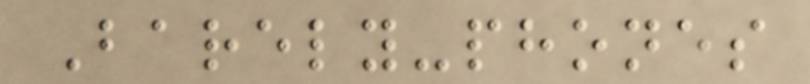Barely-phones
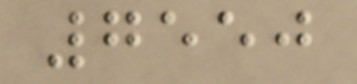7550
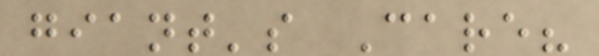giant's Care?
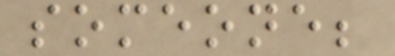someone;
